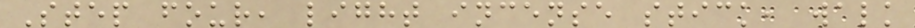Step four, light incense stick, walk
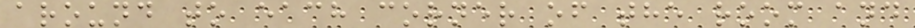around to each corner of the room and
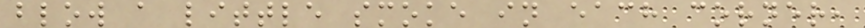blow a little smoke in each corner,
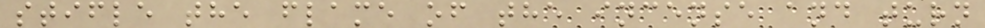stifle the flame of the incense and turn
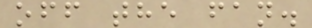off the fan.
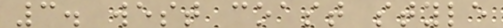3. west coast style
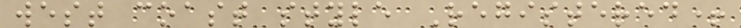west coast style Registered+
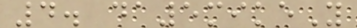4. da5mikeY
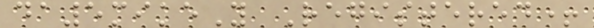da5mikeY Registered+
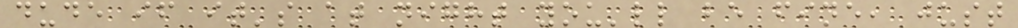dude if it's at night you'll be fine, just
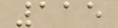115
